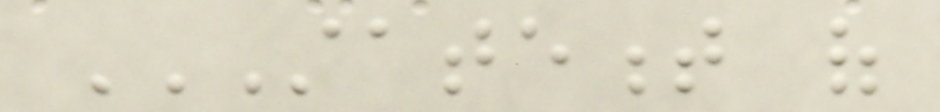STATEMENT OF
